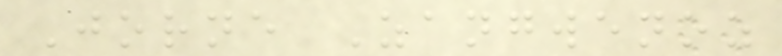Jorne Zangwenoz
